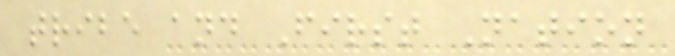tribe and First Nation
